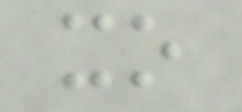xo
